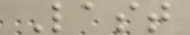Last
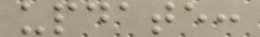update:
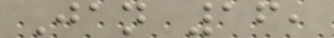Jan 16,
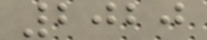2020
